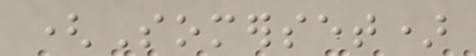(Somerset)
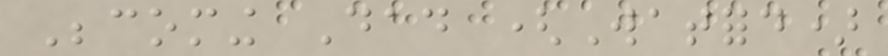Becoming Dad (Watford)
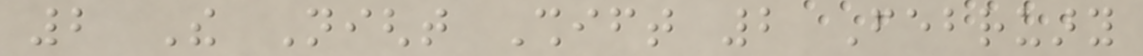2 The Night Shift 2 February
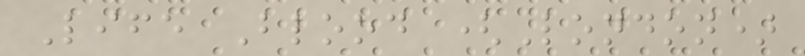Life Blood (London)
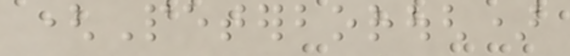(Peterborough)
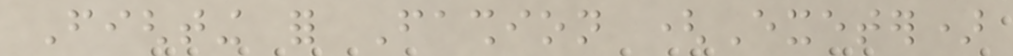Fighting for Fashion (Exeter)
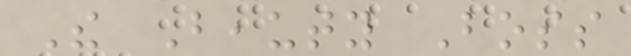The Beauty Boss
